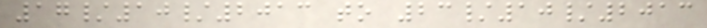17/10/2013 to 23/10/2013
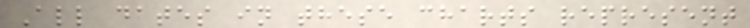All dates in these charts represent
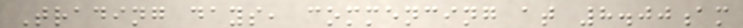Trading days, commencing at 8.00am
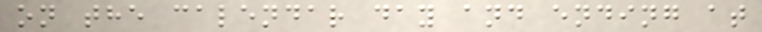on the calendar day and ending at
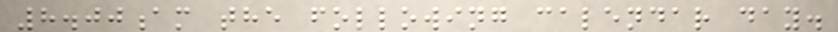8.00am the following calendar day.
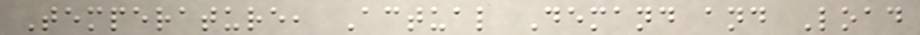Temperature, Actual Demand and Load
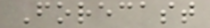Forecast
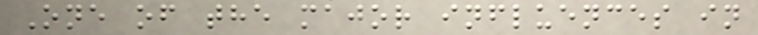One of the major influences in
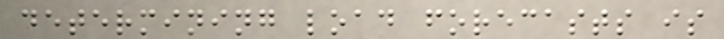determining load forecasts is
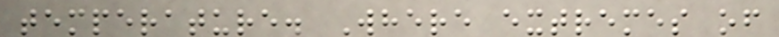temperature. Where extremes of
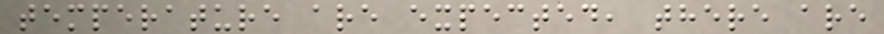temperature are expected, there are
